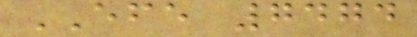EFE 7474
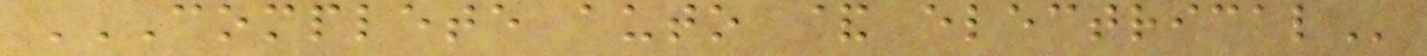COMPLETE AUTO & ELECTRICAL
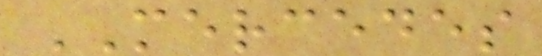MERCEDES
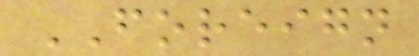FOREIGN
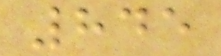845
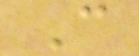C
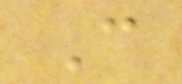C
